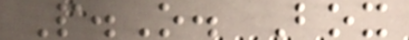P.O. Box
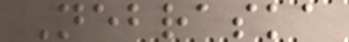Nebraska
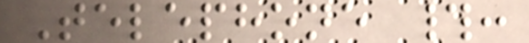Telephone #:
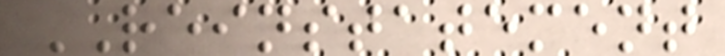REINSTATEMENT
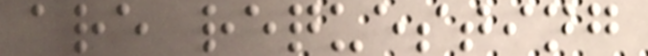are requesting
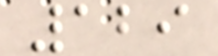129
